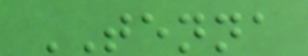TENNA
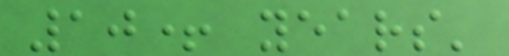10+ years'
